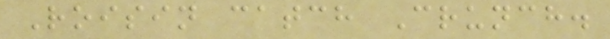Roisin catch Crunch.
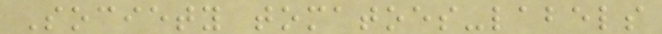Society tomatoes-labels
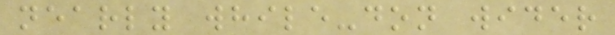nearly while-don wider
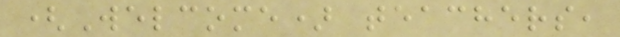(Welcome) teachers,
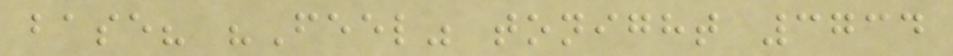base? "Feel" tonight 3734
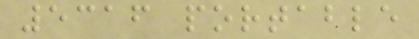5316 portable
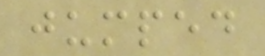jumped
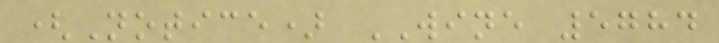(Notice) WINE 5784
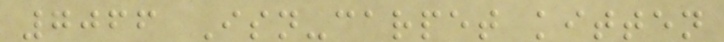7066 Isn-carpet kitten
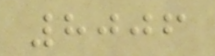8006
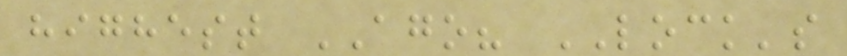highest AGO? LOCK's
